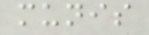munis
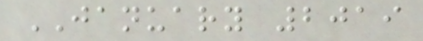JANUARY 2019
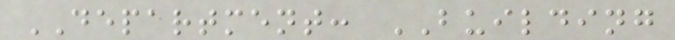DEPARTMENT: BUILDING
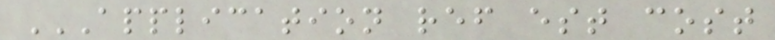APPLICATION REF EST COST
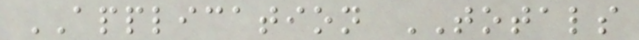APPLICATION TOTALS
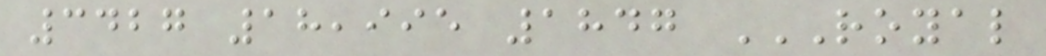3427 18,995 1847 ROYAL
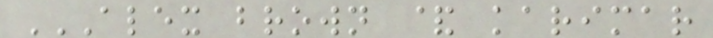ALEX BROWN & KARIMAR
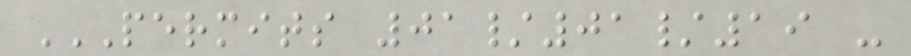PERMITS 01/01/19 -
